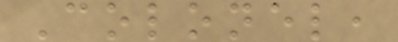Colonel,
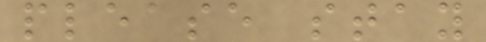please stay
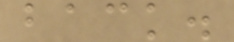back.
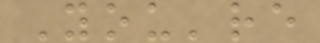You're
